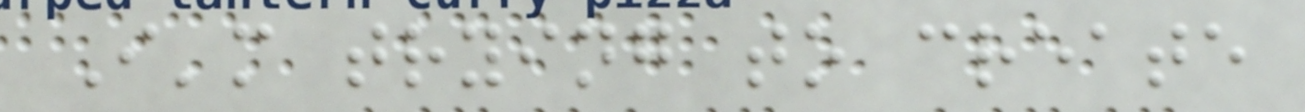I'm trying to create
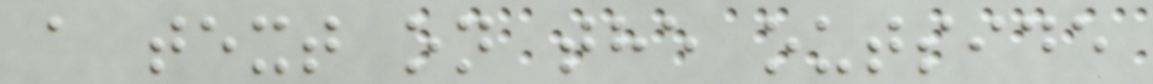a text on the outside
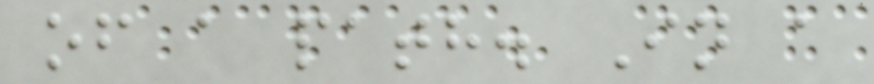of a path. In a
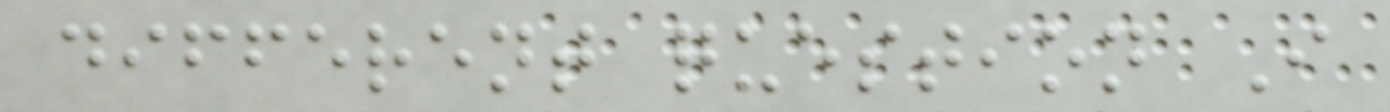different question I
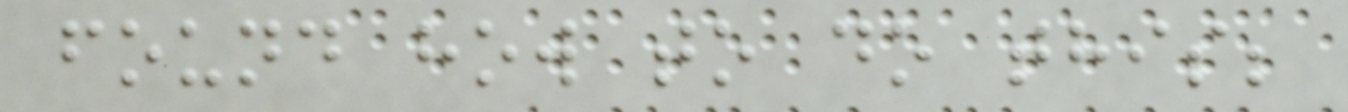found how to do this;
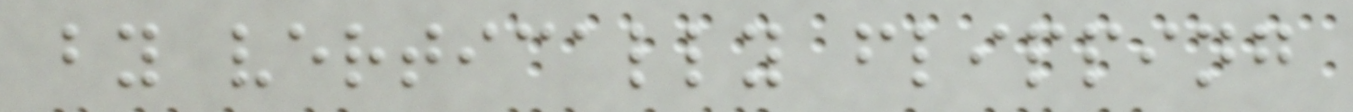by vertically flipping
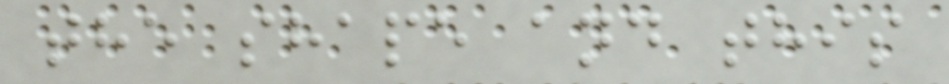the shape and this
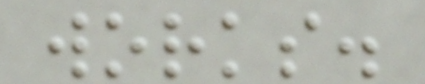works.
